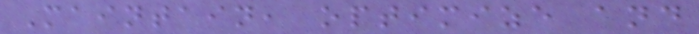Maintain, optimize and
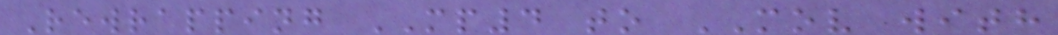Rewrapping MP4 to MOV with
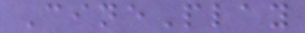CinePlay
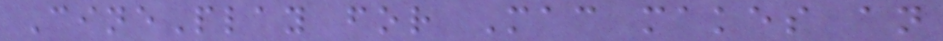CinePlay for Mac makes an
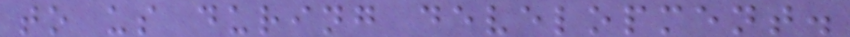to us during development.
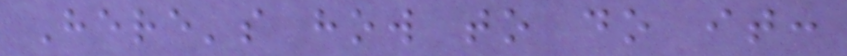Here's how to do it:
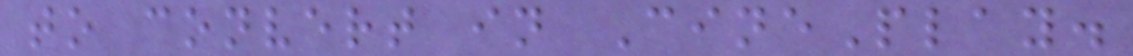to convert in CinePlay.
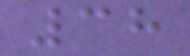38
